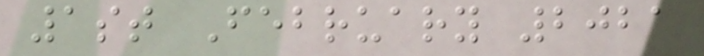1st February 2021
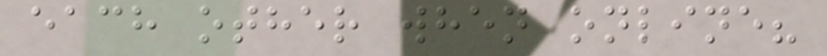each other when online?
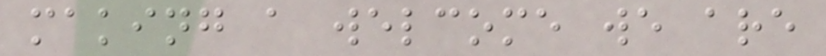making a welcome we are
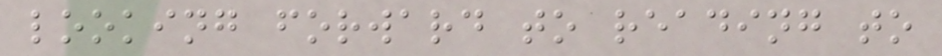looking forward to reading to
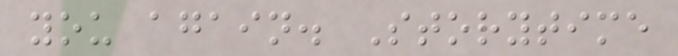you again. Storytime
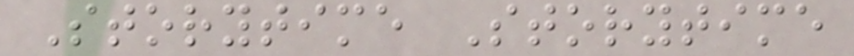Storytime Storytime
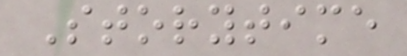Storytime
